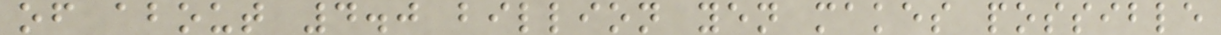of about 4.0 billion yen makes possible
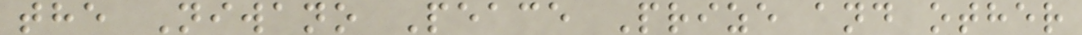the Niwano Peace Prize and other
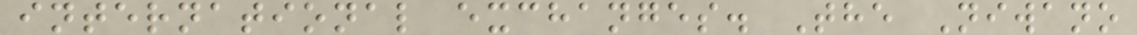international exchanges. The Niwano
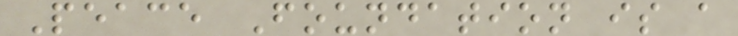Peace Foundation is a
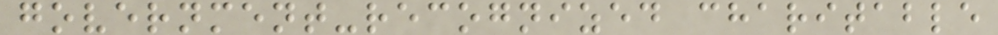government-recognized charitable
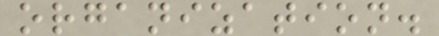organization.
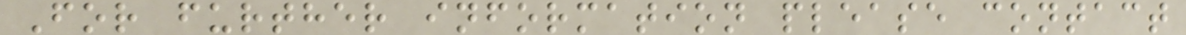For further information please contact
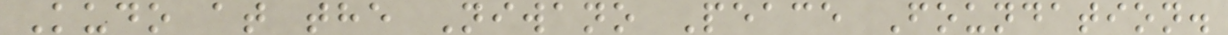Kudo at the Niwano Peace Foundation.
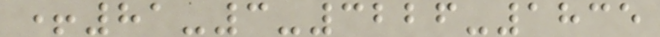+81-3-3226-1835
